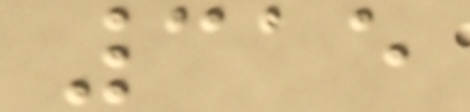315
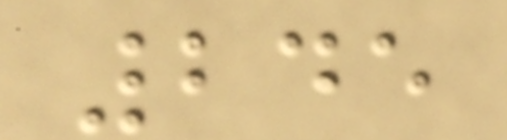245
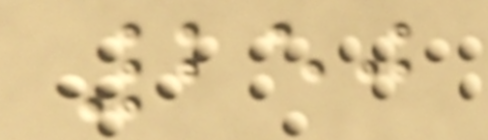250
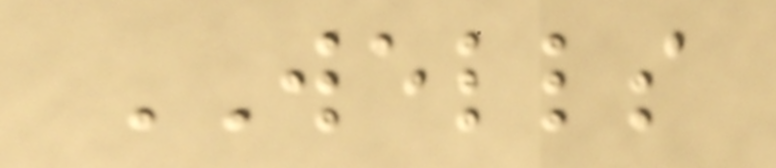WELLS
